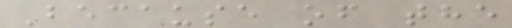Because of the
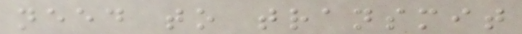need to transmit
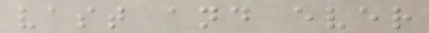vast and ever
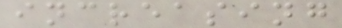increasing
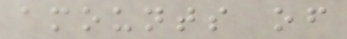amounts of
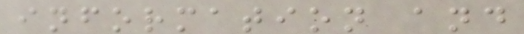information and
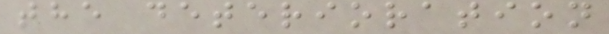the deterioration
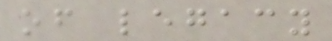of legacy
